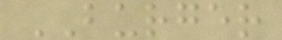BURGER
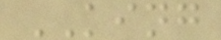KING
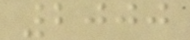2000
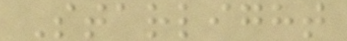Starlight
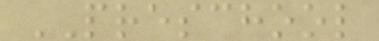PRESCHOOL
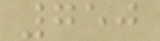750
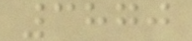3870
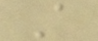A
